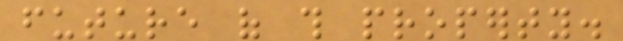future of this property.
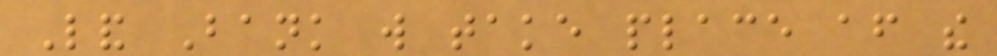Land Bank will take place after the
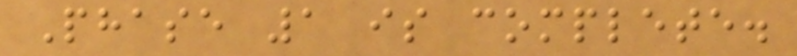Phase 1 is complete.
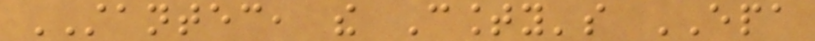STANTEC, the County's EPA
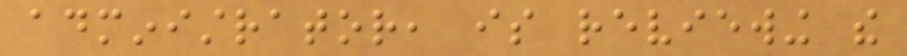administrator, is reviewing the
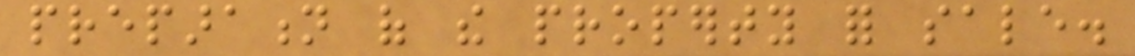preparation of the property for sale.
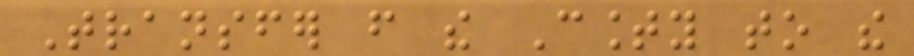Transfer from the County to the
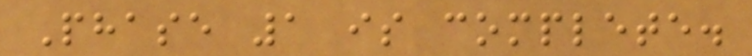Phase 1 is complete.
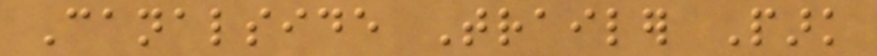Canalside Trailer Park
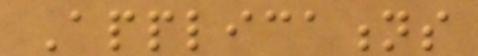Applications
